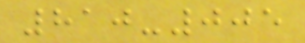810-005
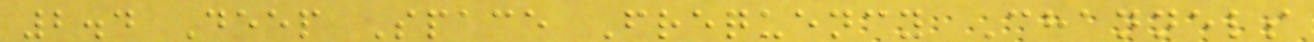2.4 Deep Space Frequency Channels
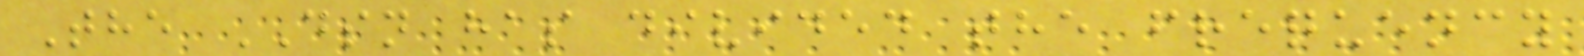The DSN has divided the frequency
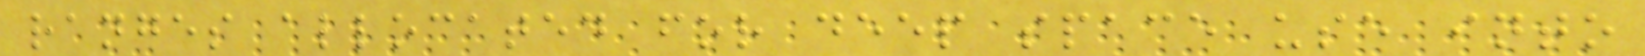ranges allocated for deep space use into
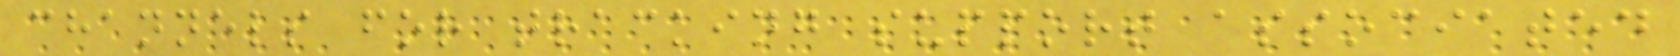channels for tracking support associated
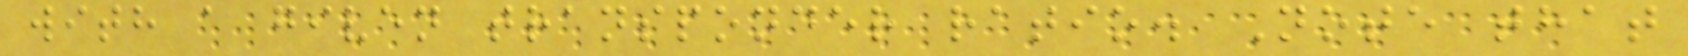with a given transponder ratio. Note that
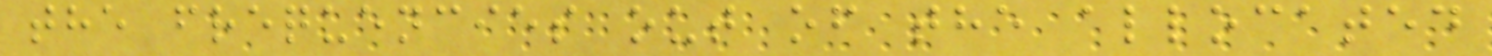the frequencies out of the allocated
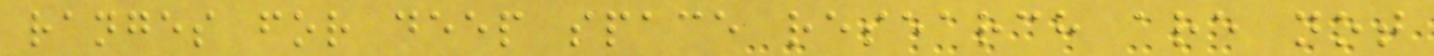ranges for deep space research are not
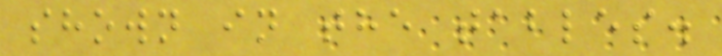shown in the tables.
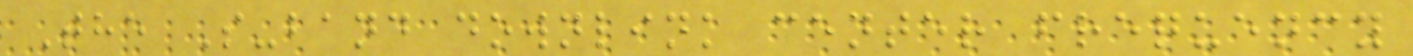The S-band downlink center frequency
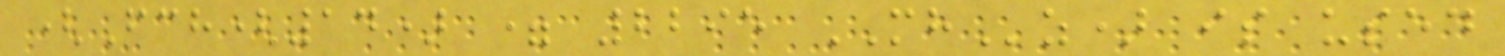(Fch(14) = 2295 MHz) is used
